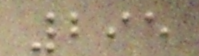295
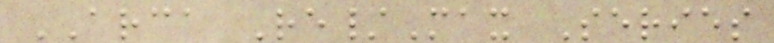ARCA Re/Max Series
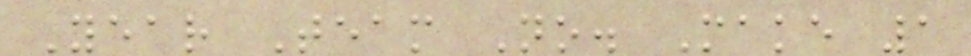Year Team No. Make 1
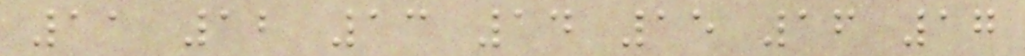11 12 13 14 15 16 17
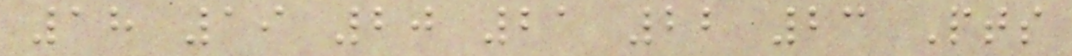18 19 20 21 22 23 Pts
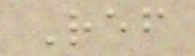Ref
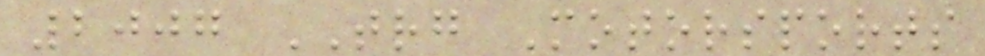2007 TRG Motorsports
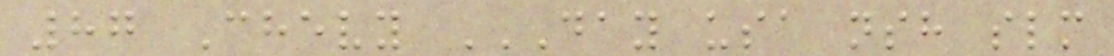87 Chevy DAY USA NSH SLM
